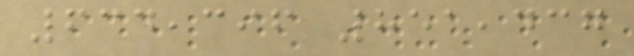634,396 851,437
